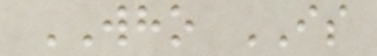WHO IS
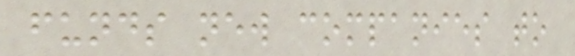funds new companies to
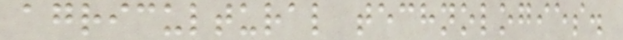agricultural technologies.
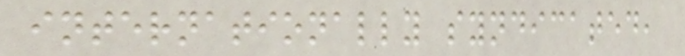internationally syndicated,
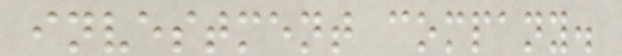investment company.
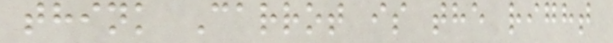think Carrot is the right
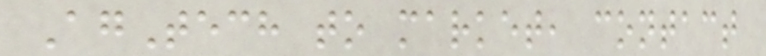AgTech to market, contact
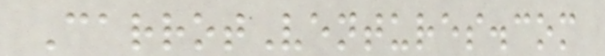CarrotVentures.com
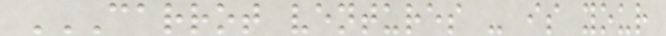CARROT VENTURES - IS YOUR
